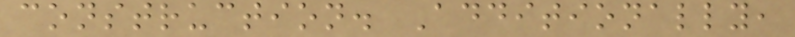construction. Additionally,
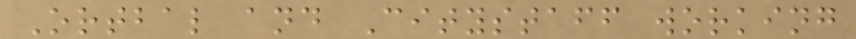Ortbal and Citystaff working
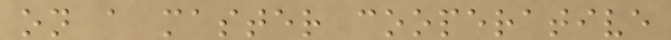on a master cooperative
